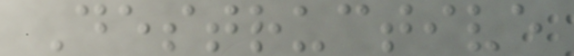Destructive
